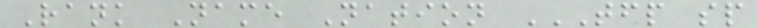Rank Name Nation TFP SP
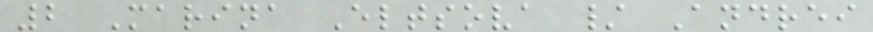2 Marina Eltsova / Andrei
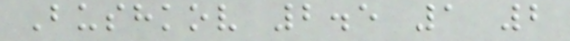Bushkov 2.5 1 2
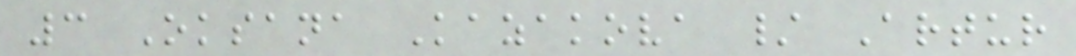3 Oksana Kazakova / Artur
